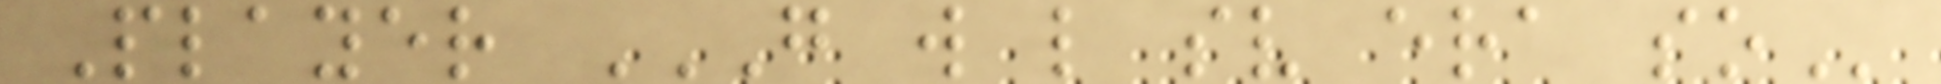Player G W L SV ERA SO
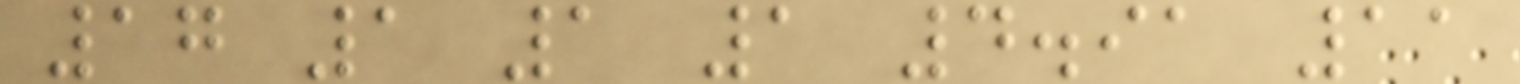17 1 1 1 4.91 11
